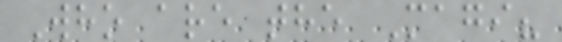Who are the Magi?
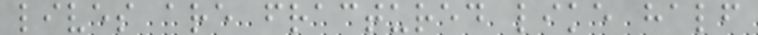lives are fractured like half
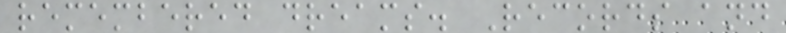remembered dreams. Records and
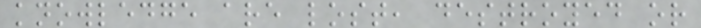knowledge are lost, destroyed or
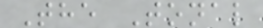The Tonal
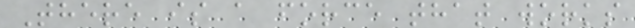There is a force that works
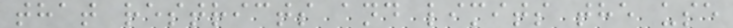that restricts and limits the use
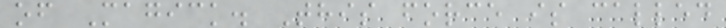of Magick. This force is called
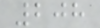208
